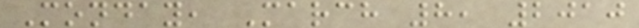Monday, March 8, 2010
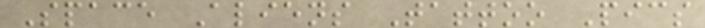Space Aliens Tattoo Pics
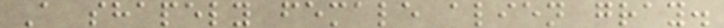A shapely female alien gray.
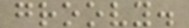groovy.
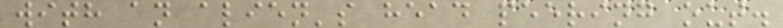with an alien's head peering out.
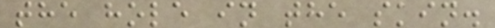the hole in the skin.
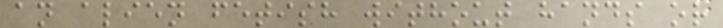an alien fetish without hands or
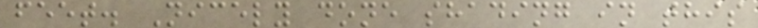feet. Nicely done shading in this
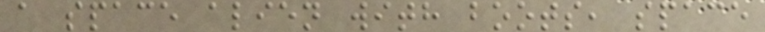a space alien with boots, space
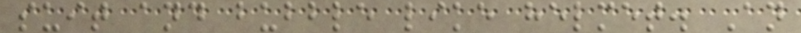suit and bubble like helmet. An
